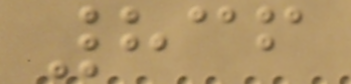836
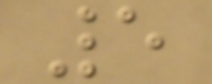5
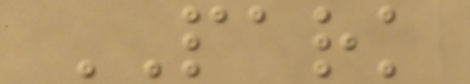PARK
